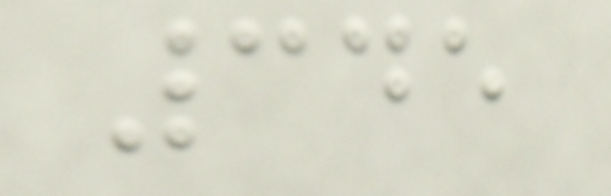345
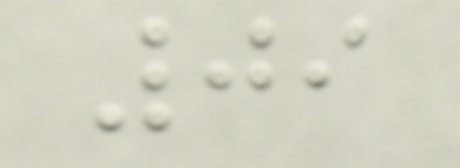09
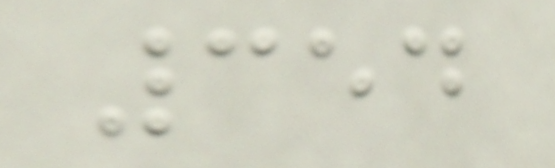354
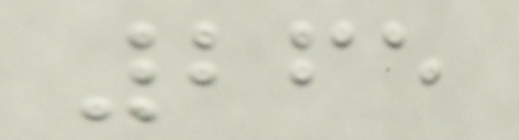265
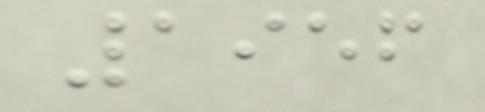1956
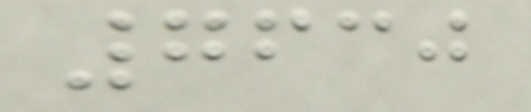7630
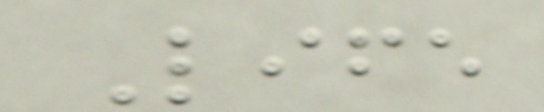Life
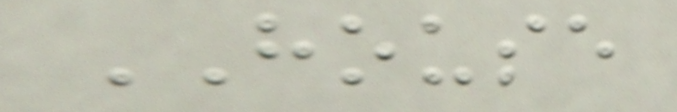HOUSE
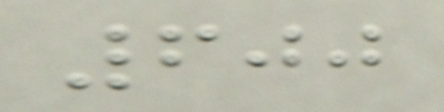600
